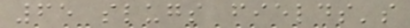65 slugs fields's
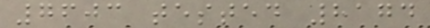7603 tested 8174
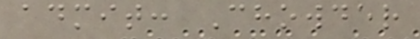admit: Chowder
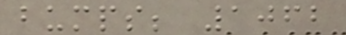bumps; 1062
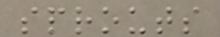sprouts
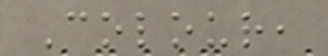Colour,
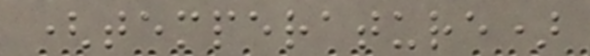(temperature)
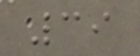39
